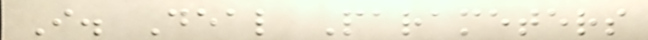I. Deal Parameters
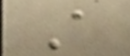A
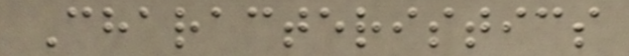Characteristics
